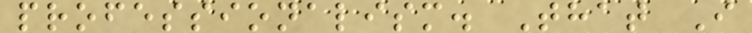professionalism. That I
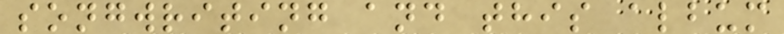songwriting and this album
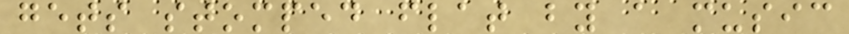gets stomped flat by a music
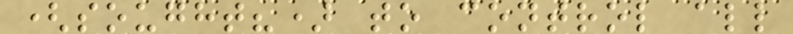(sought?) to control all
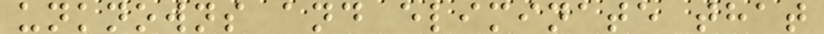unknowns and eliminate that
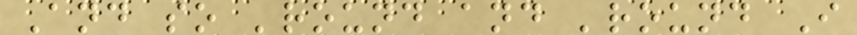And so 'round and 'round I
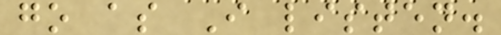go as I listen.
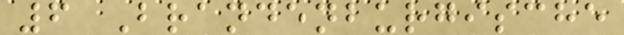6 Brandenburgische
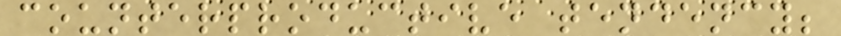counterproductive tendency;
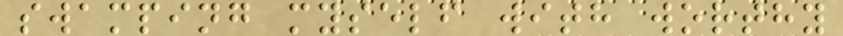swamping myself with worthy
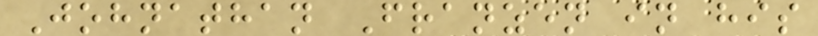Johnathan Franzen in his
